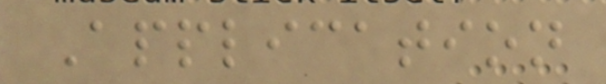Application
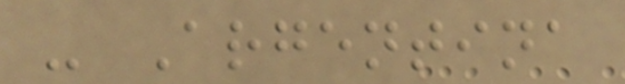- Argentina
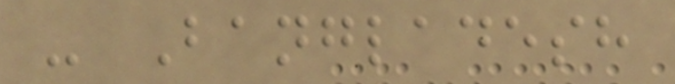- Bangladesh
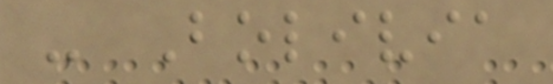- Bolivia
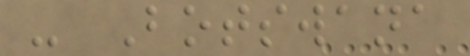- Botswana
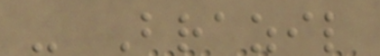- Brazil
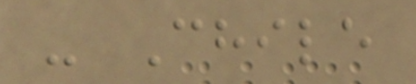- Chile
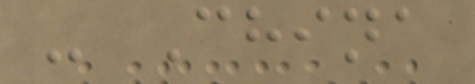- China
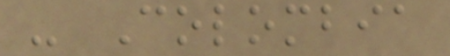- Colombia
